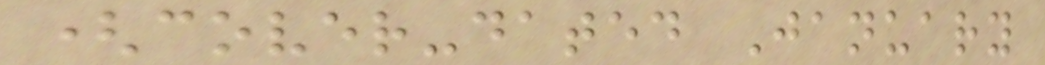(cover-dated January
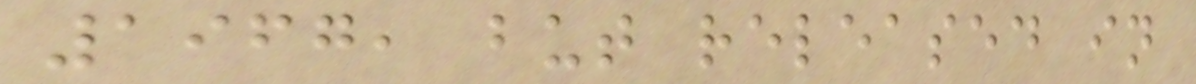1967, but released in
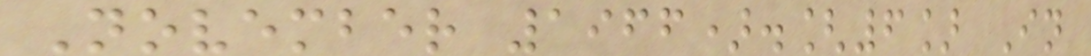November 1966).[6] In
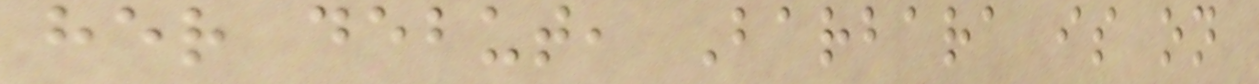her debut, Barbara is on
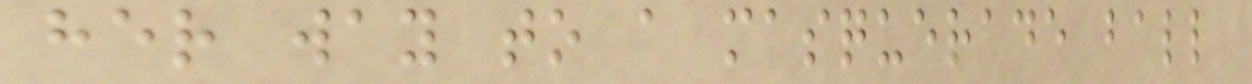her way to a masquerade ball
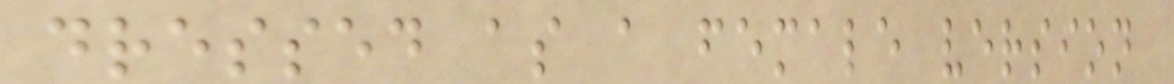dressed as a female version
